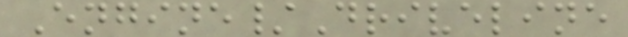Engine/Driveline
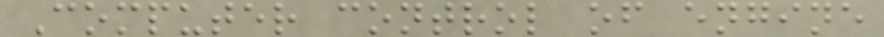Computer control of engine
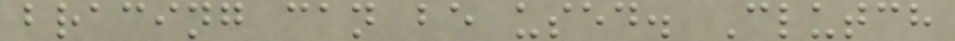bracing can be used. Clutch
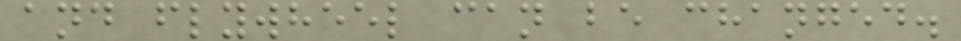and flywheel can be changed.
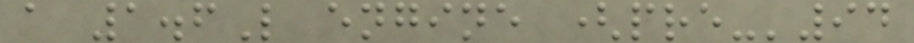a 1.6L engine (pre-'94
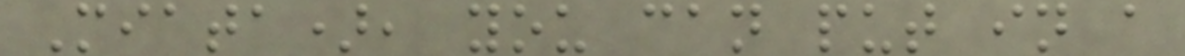Miata), you can put in a
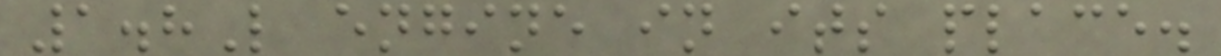1.8L engine in its place.
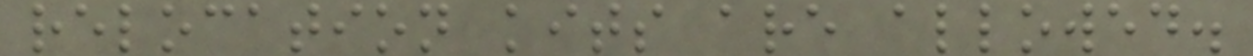relocation kits are allowed.
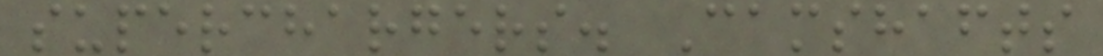superchargers. Camshafts
